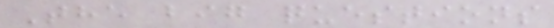The big questions
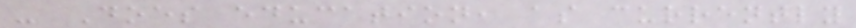- Does education, as currently
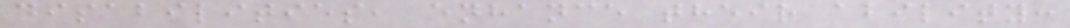disabilities, enhance their ability:
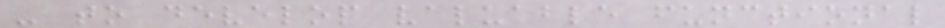- to develop valuable functional
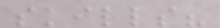skills?
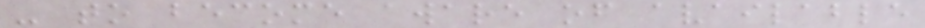- to become aware of available
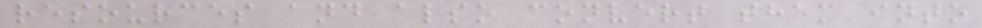resources and also convert them into
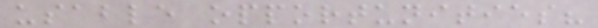usable opportunities?
